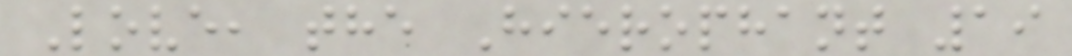Love, the Hierophant 19
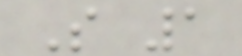S 1
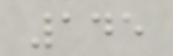145
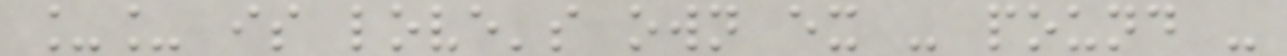__ is love's own ex - pound -
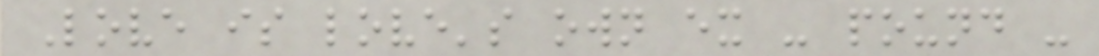Love is love's own ex - pound -
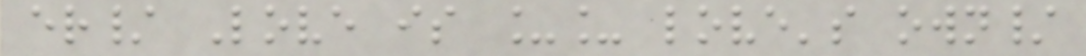er/ Love is __ love's own/
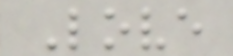Love
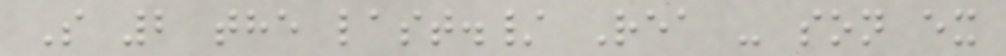S 2 the last./ Rea - son ex
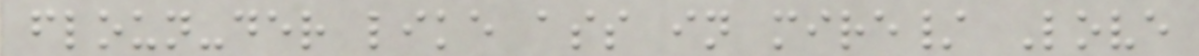floun-der like ass in mire/ Love
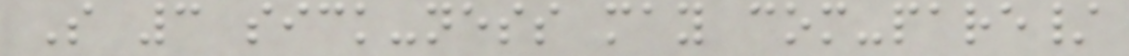S 3 sick-ness may com-pare/
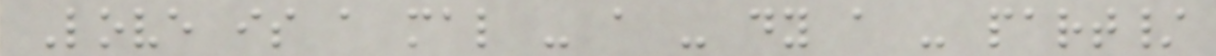Love is a mal - a - dy a - part/
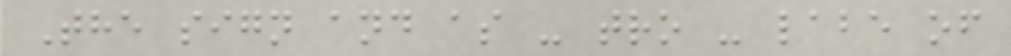The sign and as - tro - labe of
